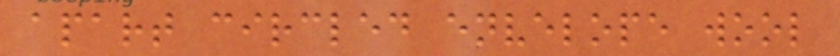apart circled envelope wool
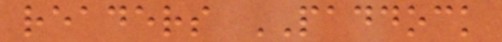readers PADDOCK
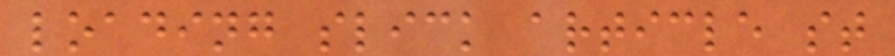loading slick article st
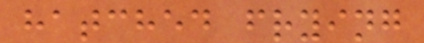hatched frying
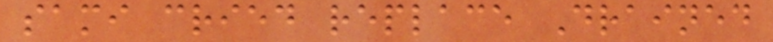sami cried replace Drained
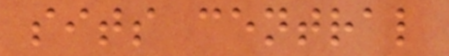sits central
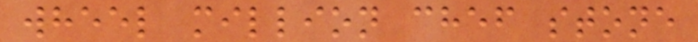wheel million chef stone
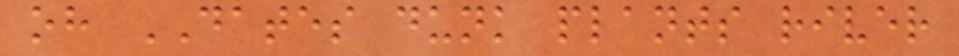oh DATES dunk plants river
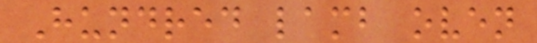Hundred lamb oven
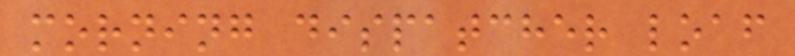morning dispatcher loaf
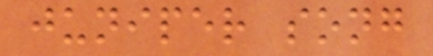juniper song
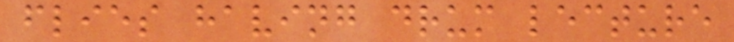flies having drum lecture
